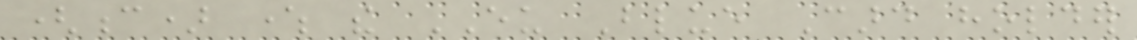(c) where the EU Blue Card holder
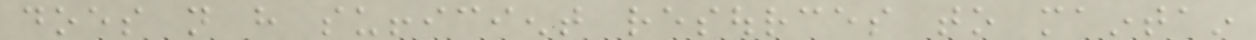does not have sufficient resources to maintain
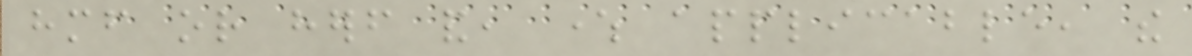himself or herself and, where applicable, the
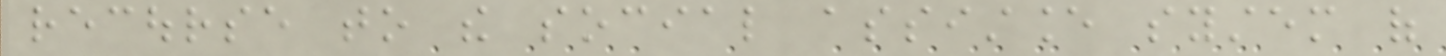recourse to the social assistance system of
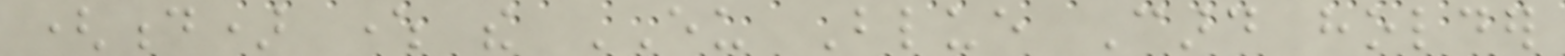(d) where the EU Blue Card holder
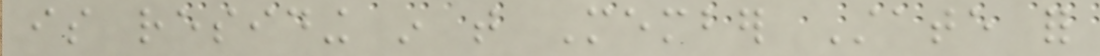is residing in that Member State for
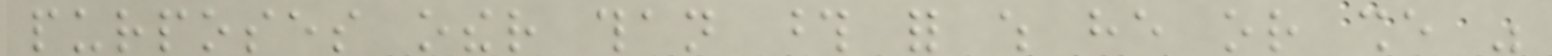purposes other than those for which he or she was
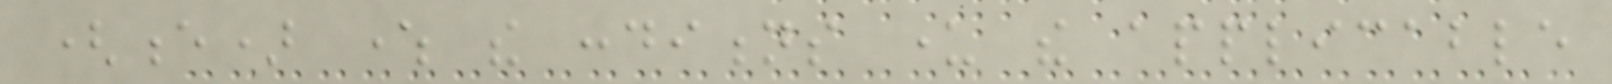(e) where the conditions under the applicable
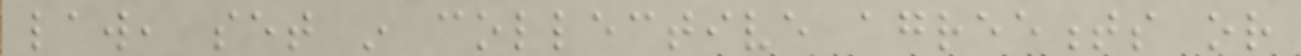law, set in collective agreements or
